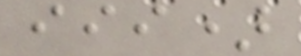iii)
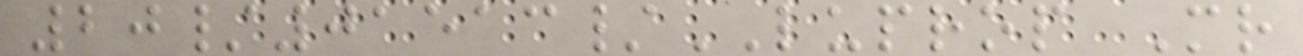20/01513/LUPROP Mr
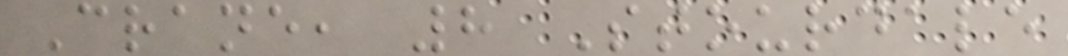Crane, 8 Stourdale
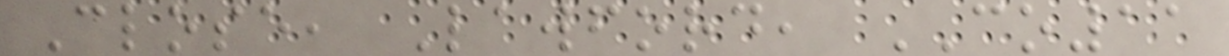Close, Lawford, CO11
